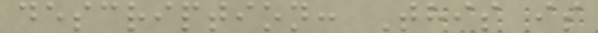description: This is
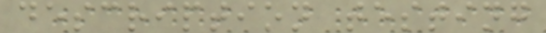description testing
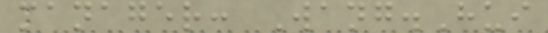manager: Wang.Hui
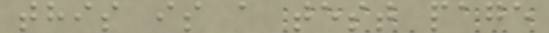this is a test page
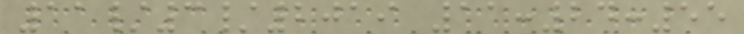11/3/2019 11:24:55
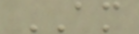AM
